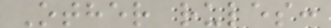Other rules:
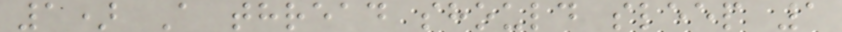1) A thread should sleep 1
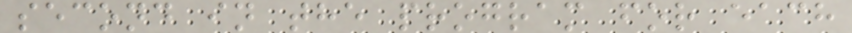second in the program for each
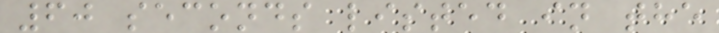60 seconds listed in the
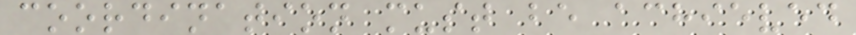coordination must be achieved
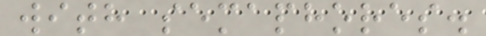with semaphores.
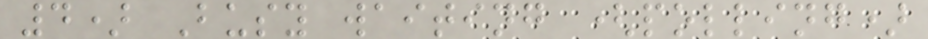4) Busy waiting (polling)
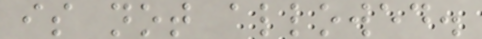is not allowed.
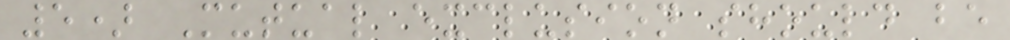5) Mutual exclusion should be
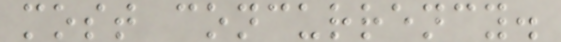most concurrency.
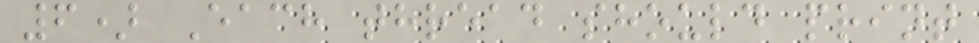6) Each thread should print
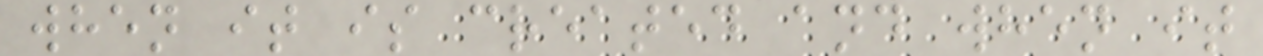when it is created and when it
